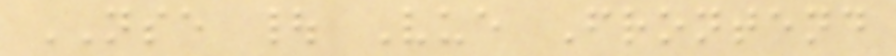NSE | Vue Frontend
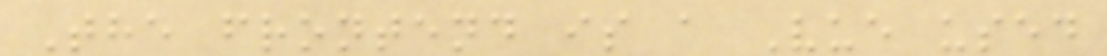The frontend is a Vue used
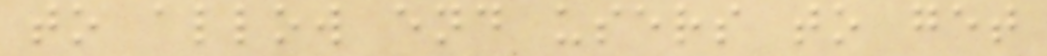to allow end users to get
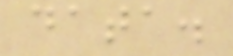data.
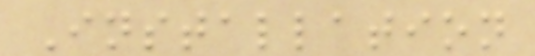Installation
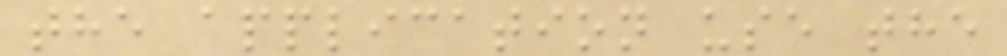the application use the
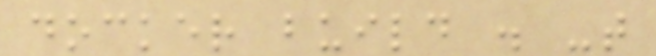docker build . -t
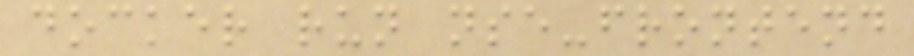docker run nse-frontend
